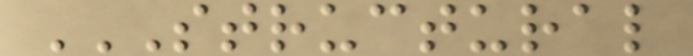STRUCTURAL
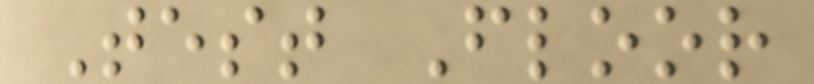Test Floor
